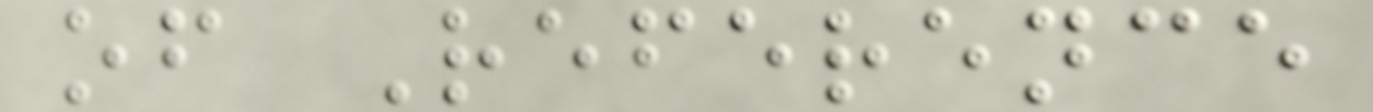of Reference
